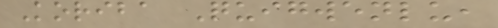Koriba Quigwenlu,
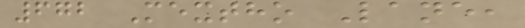672 Mextho Lane,
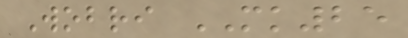Wobri MK25
